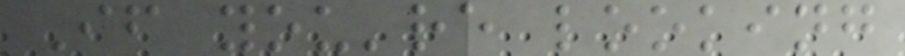If you're looking
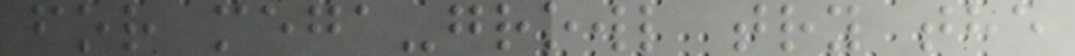for mega-growl try the
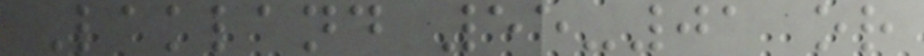Lakland 55-01 or
